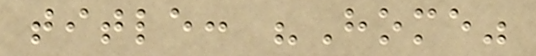title: "Home"
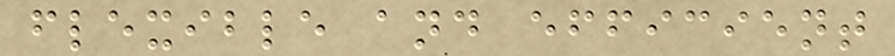flexible and efficient
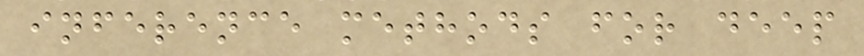inference methods for deep
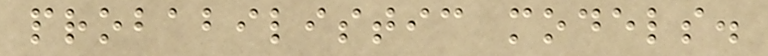probabilistic models.
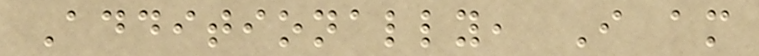Additionally, I am
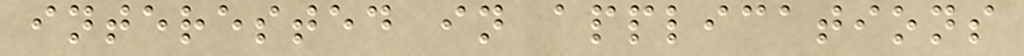interested in applications
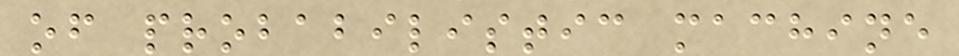of probabilistic machine
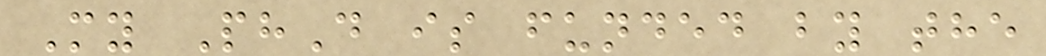My PhD is funded by the
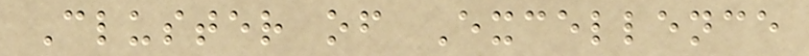Cluster of Excellence
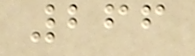266
